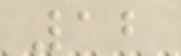12
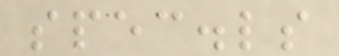spec.ls
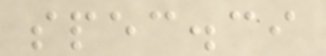spec.ci
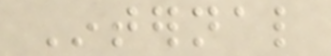Internal
